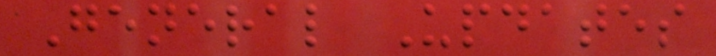General Updates
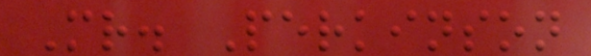Mr. Perkinson
